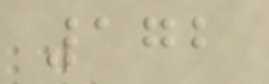172
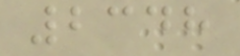2348
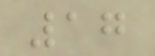17
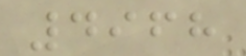4968
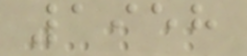1958
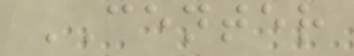CENTER
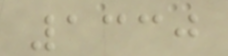1330
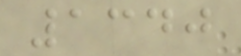1340
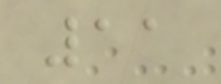11
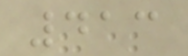413
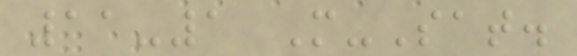11-1 M-Sat.
